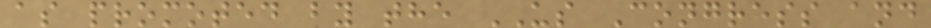as promoted by the US Congress and
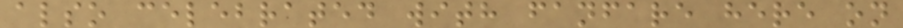also celebrated with fanfare here on
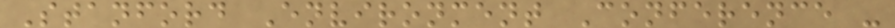Stanford Environment Conference -
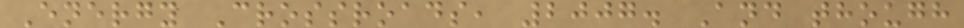Energy Crossroads, 2007. And though
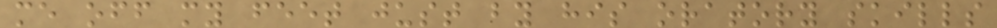me off my feet just by his oratory skills
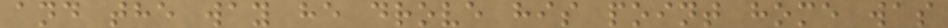and the way he drove his point home was
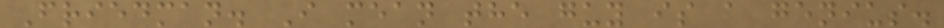Friedman. I mean the guy is a genius.
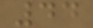44
